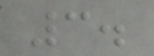3.
